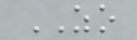ZO
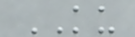KU
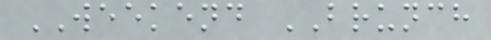WEEKEND BRUNCH
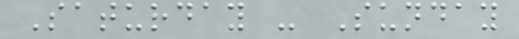Saturday - Sunday
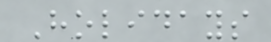Holidays
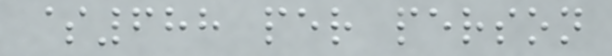$688 per person
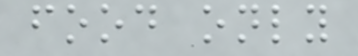food only
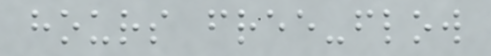hours free-flow
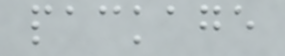package
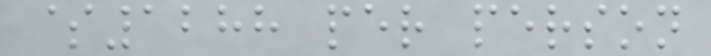$1288 per person
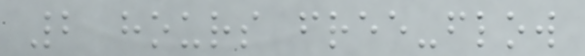2 hours free-flow
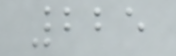225
